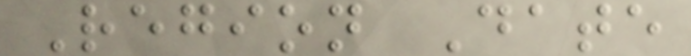Region Date
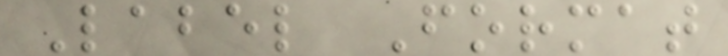Label Format
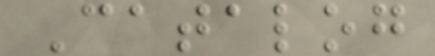Catalog
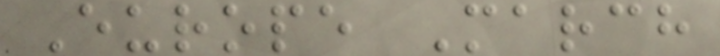Europe March
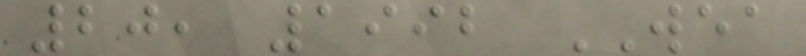20, 1992 WEA
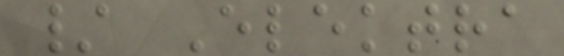/ Elektra
